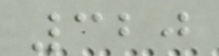320
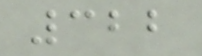322
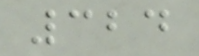324
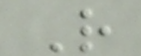R
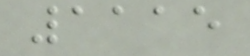1115
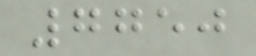7750
